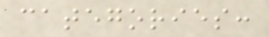categories:
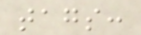tags:
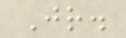Jr.
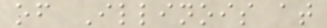of Illinois at
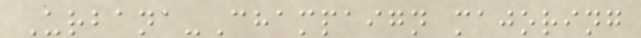Urbana-Champaign majoring
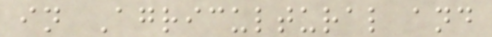in Agricultural and
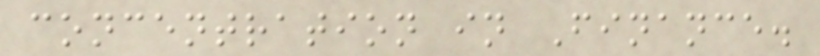concentration in Finance.
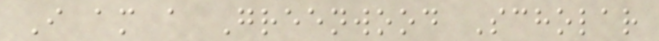I am a Greenwood Scholar
